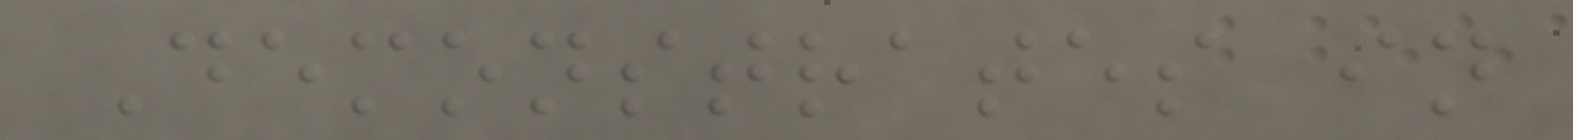Demonstrates in
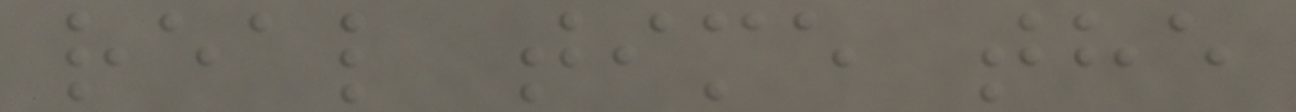real time the
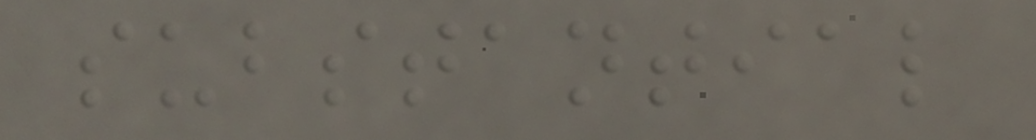substantial
